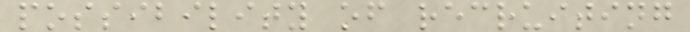possibility of recruiting
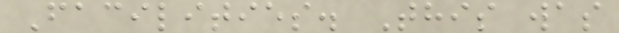Facilities. This was
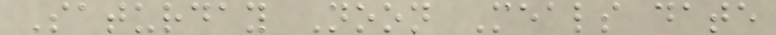Saturday Noon Meals date
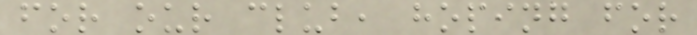for our club, hoping for
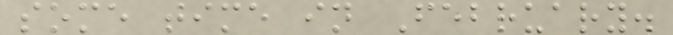some time in February.
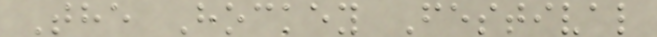The Hockey Festival
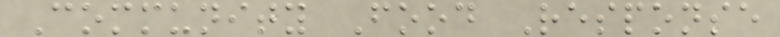Community Food Response
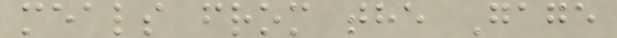meals from the Gage
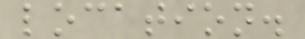location.
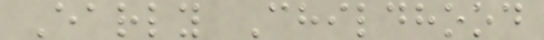Early Childhood
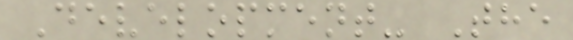Development- The
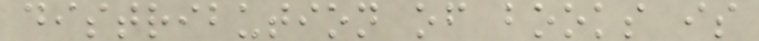distribution of books is
